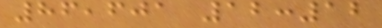86,601 12:12
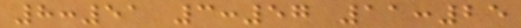8:51 3:57 11:25
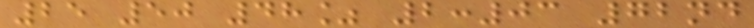25 50 48% 2:03 72nd
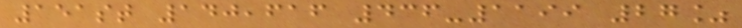151st 140,616 436-1199 27%
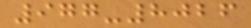977-8026
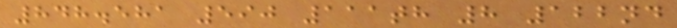848.581 590 111th 8 122nd
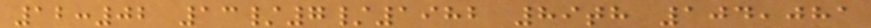12:02 13/7/1982 89th 104,081
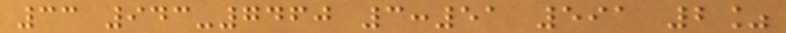33 943-7460 3:51 591 2%
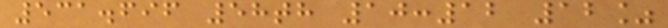531.696 58th 10:12 12%
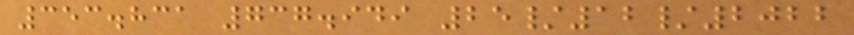353.831 737.949 25/12/2022
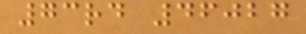73rd 46027
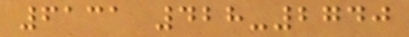6131 428-2740
